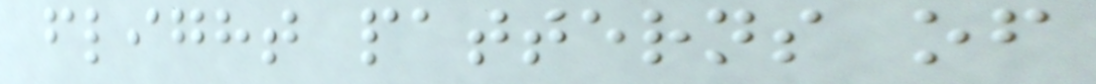flight patterns of
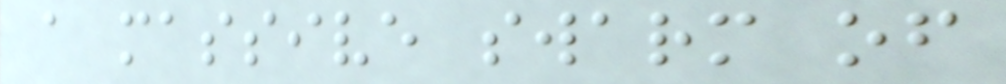a massive swarm of
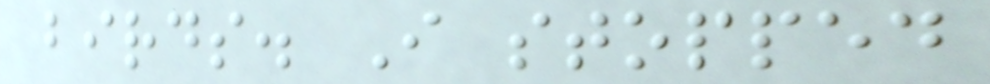birds. I stopped
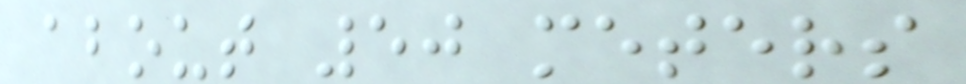about 50 meters
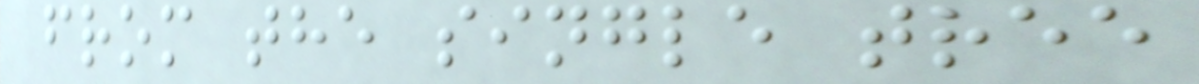from the single tree
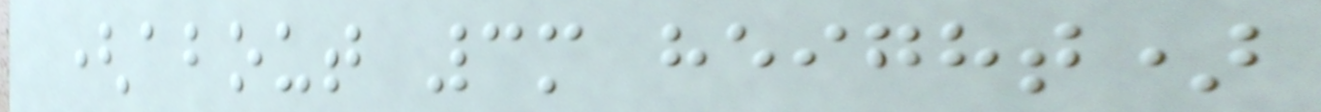(about 3m height)
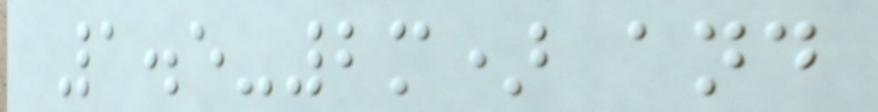1.5-2m) and
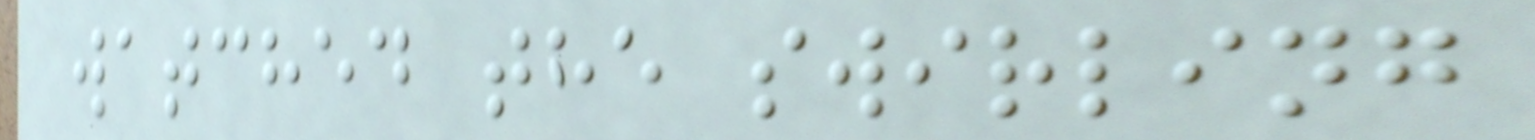watched the swirling
